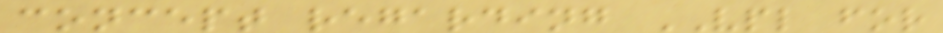concept regarding VPL for
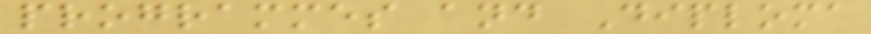programmes and Diploma
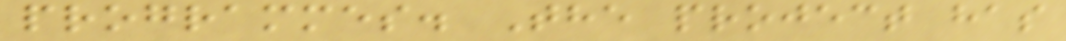programmes. The project has
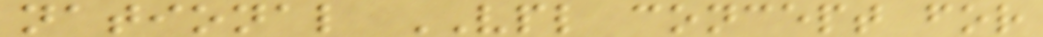national VPL concept for
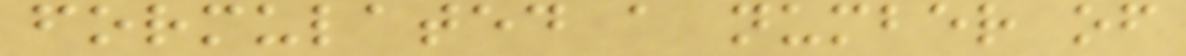formulated a number of
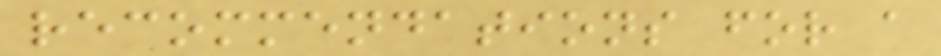recommendations for a
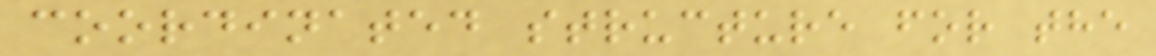coordinated structure for the
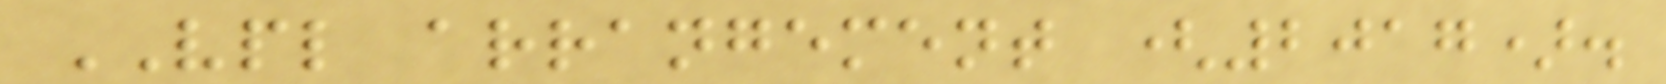VPL arrangement (2017).
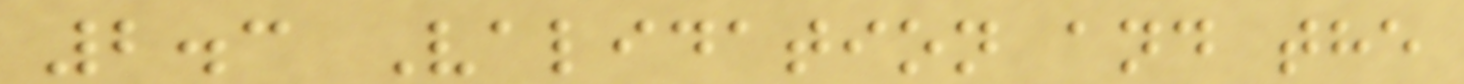2.3 Validation and the
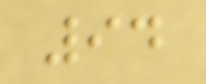94
